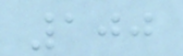100
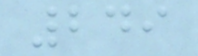249
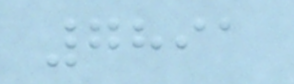7891
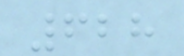628
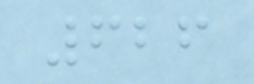626
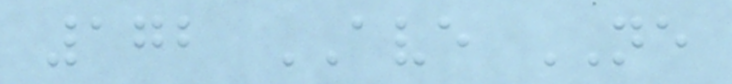172 AVE NE
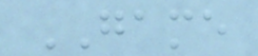GAME
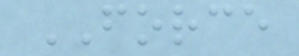FORCE
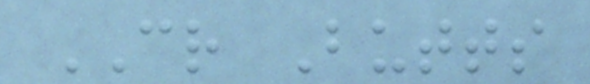CR Butts
